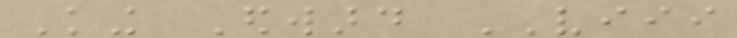King Edward VIII
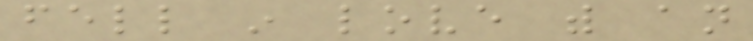fell in love with an
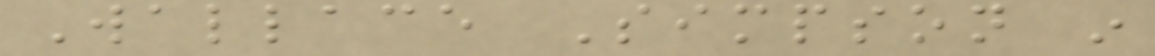Wallace Simpson in
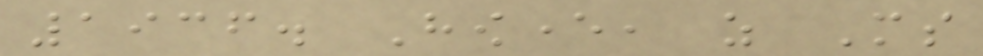1936. However, as Ms
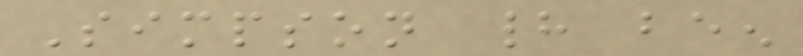Simpson had been
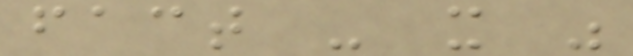fact - it was
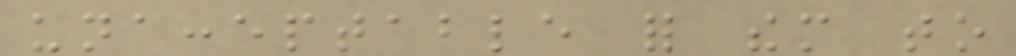unacceptable for them to
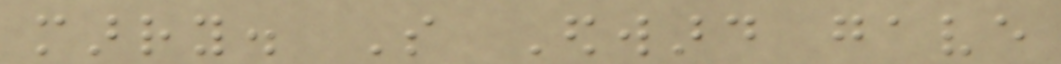marry. So Edward gave
